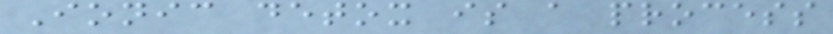Ionic detox is a process
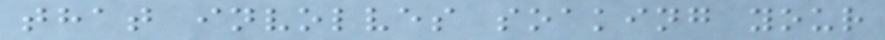that involves soaking your
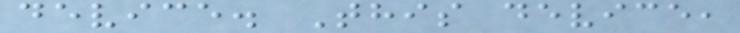device. This device,
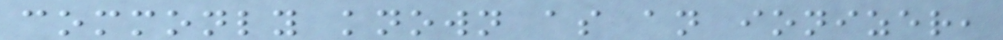commonly known as an ionizer,
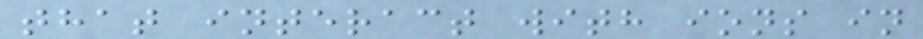that interact with ions in
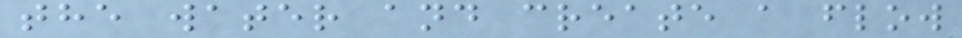the water and create a flow
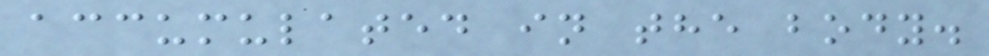accumulated in the body.
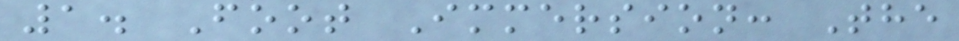1. Foot Immersion: The
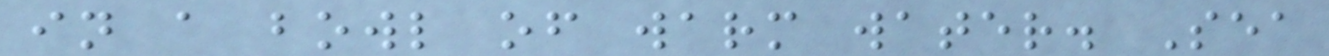in a bowl of warm water. Sea
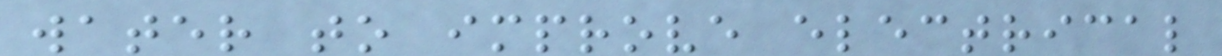water to improve electrical
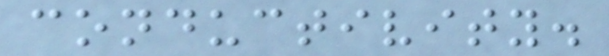conductivity.
